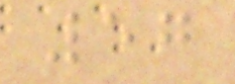57
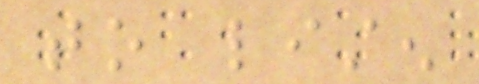to listen
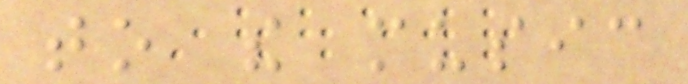to the music
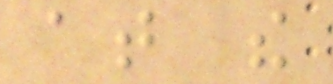at the
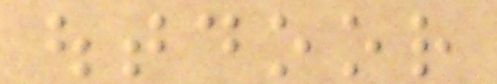outdoor
